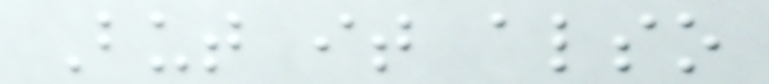But it also
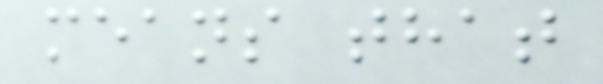means that
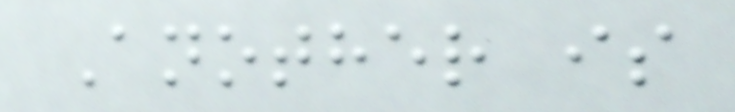Another is
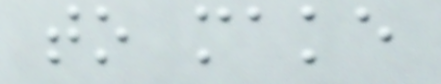to make
